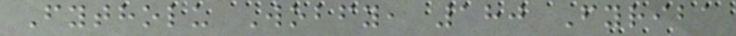Fytholu Wobfy, 180 Fyriba
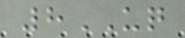8UQ
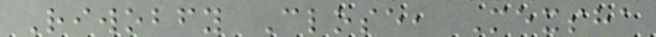Riwobfy Close, Mexsha
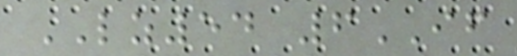LZ54 6IF
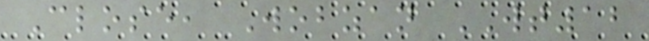Close, Wobzan WT12
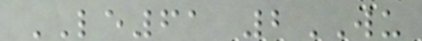LE61 2WU
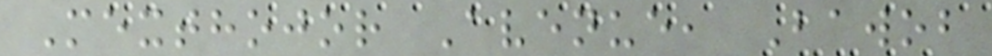Mexthojor Avenue, Bawob
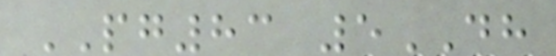PG83 5DH
